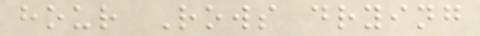hour Rows drying
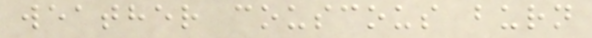weather couscous burn
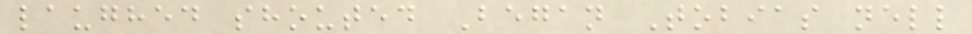laughed shouted Began Tobias nell
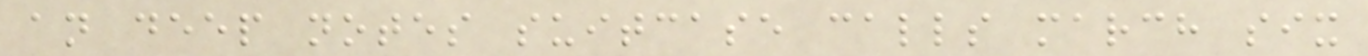an deep notes suitcase calls march six
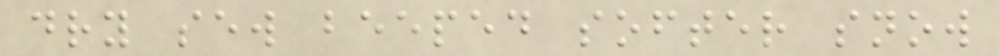dry sew beeped softer snow
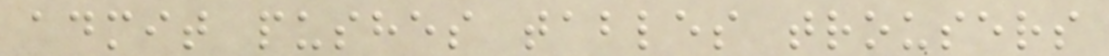admit pushes tables trousers
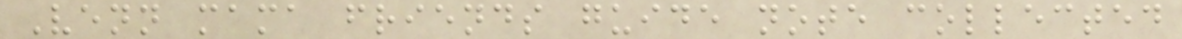Venn mama friends guide note collected
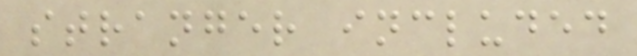stranger included
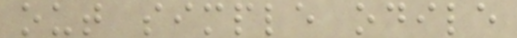out simple odile
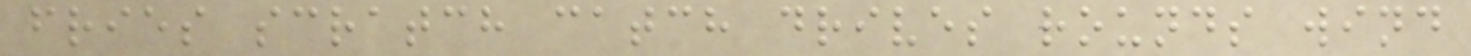fries scratch catch drives rounds wind
